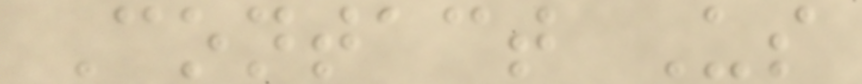Contact Us
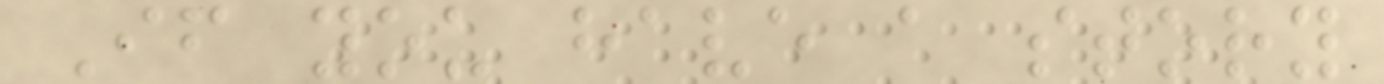If you have a story
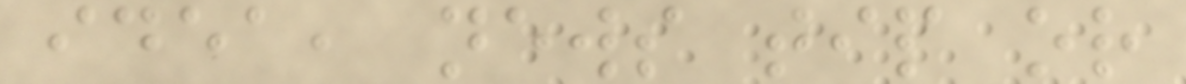idea, news tip or
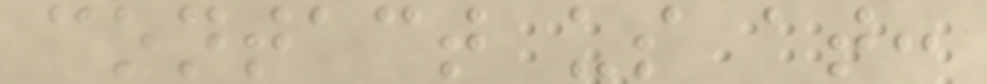contact us at:
